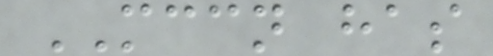MCCN has
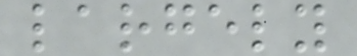largely
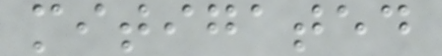mitigated
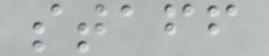staff
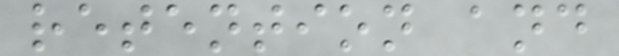retention and
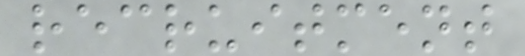recruitment
